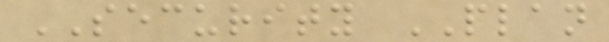SECURITY PLAN
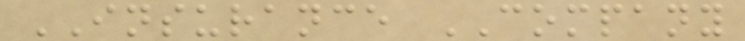INSURANCE COMPANY
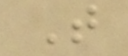T
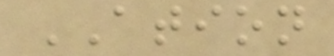ATION
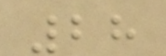28
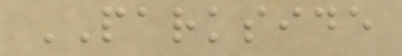PARKSIDE
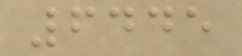6445
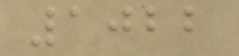1022
